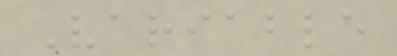Variable
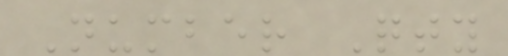Number Qty
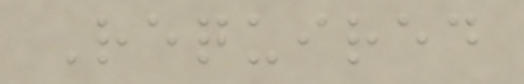Required
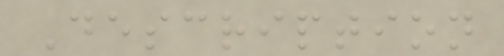Description
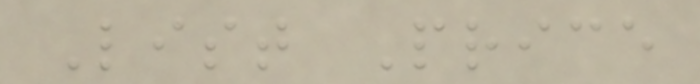List Price
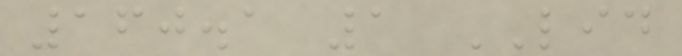160.1 1 LID
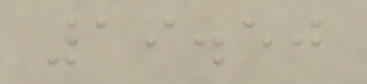19.50
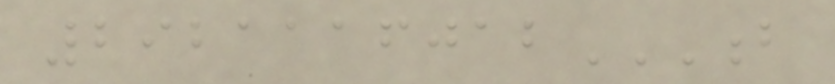2921116012B
